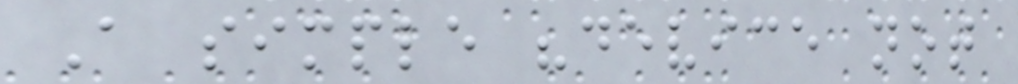A simple "device not
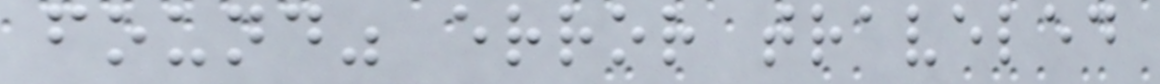found" error traveled
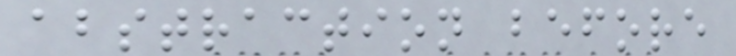abstraction before
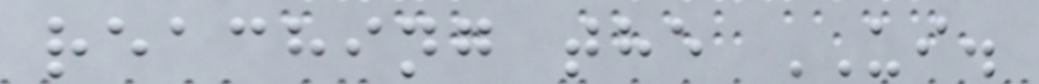reaching the UI.
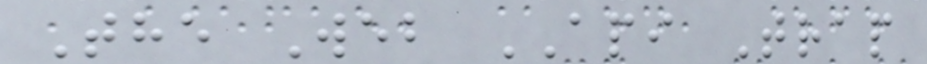The Web API Trap
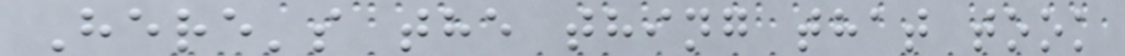Here's the thing that took
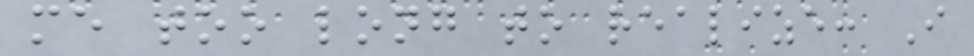me too long to realize: I
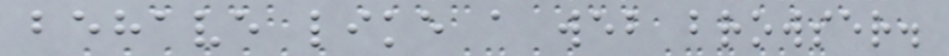behave like a web browser.
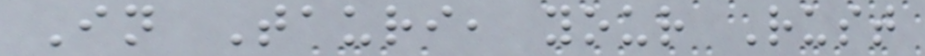In Tauri, your Rust
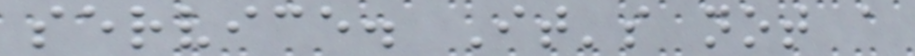service. It's not a
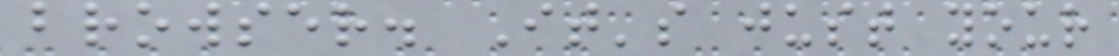browser. It's just your
